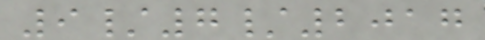9/7/2017
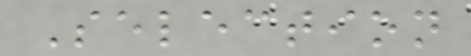Selection
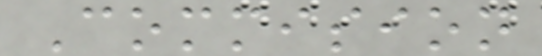Commision
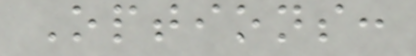Options:
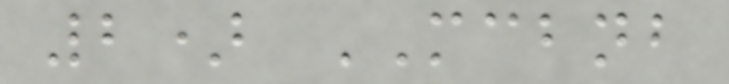2) MCBNB
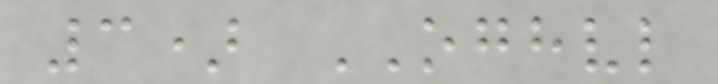3) OGHVL
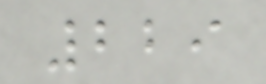229
